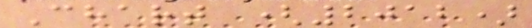Chart (2012)
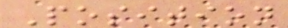Position
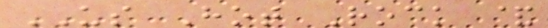US Hot Rock &
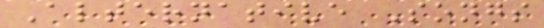Alternative Songs
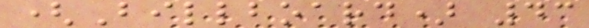(Billboard) 43
